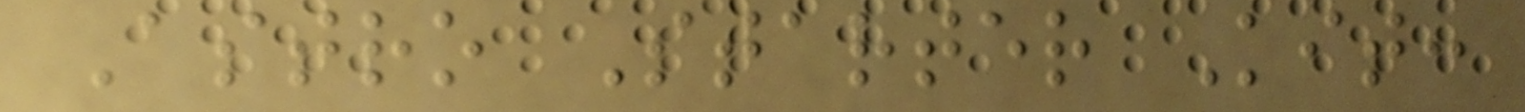Astro Starter Kit:
